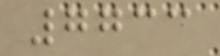7733
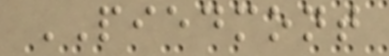PIEDMONT
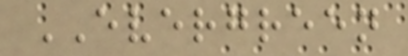EVERGREEN
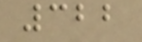322
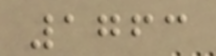1763
